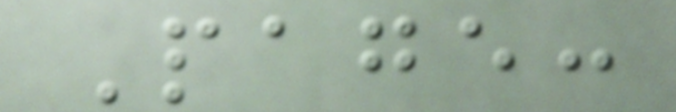Page:
